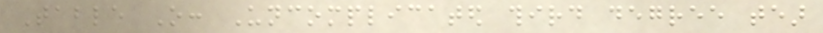Table O: Uncomplicated third degree tear
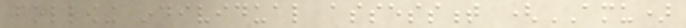following individual assessment (AMU)
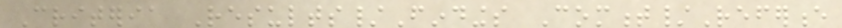Criteria Results/Findings Comment/Reference
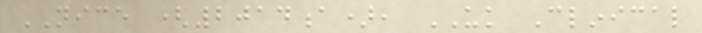NICE (2014a), UK Clinical
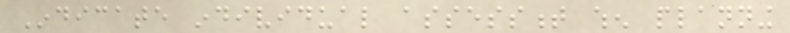Indicate individual assessment when planning
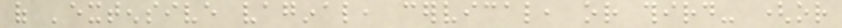of 'extensive vaginal, cervical, or third- (or
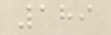189
